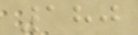180
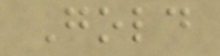Gold
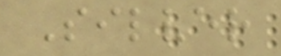Silver
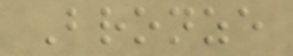Bronze
